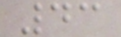43
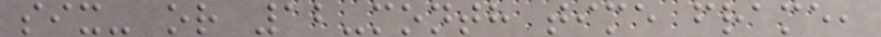six- or 12-month time frame,
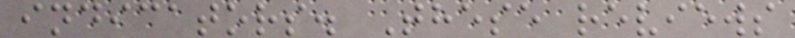indicators. These reviews
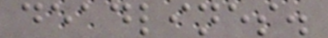deadlines.
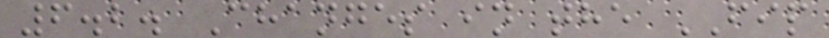6.2. Changes in the FIP
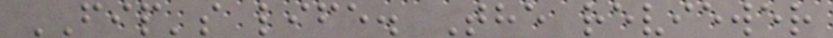FIP's life. The reviewer
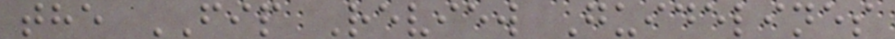the FIP Review Guidelines
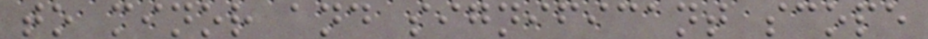to minor and significant scope
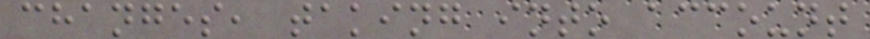changes, taking into account
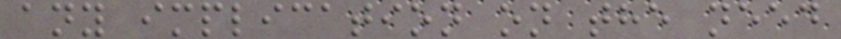any implication on the need
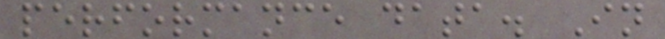performance data. In
